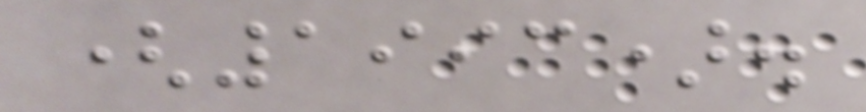(1993).
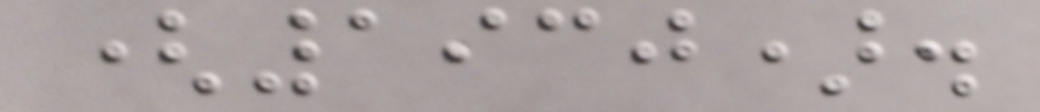(1930).
